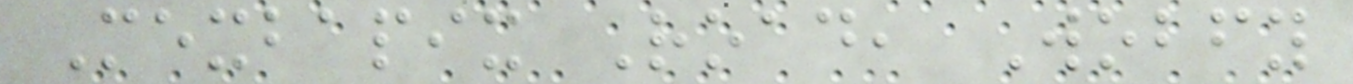Mexbapix Road, Wobfy
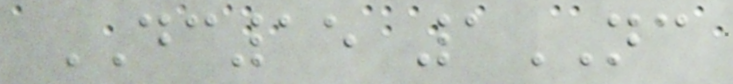DC15 1NC
